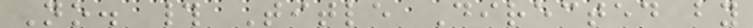No. # Title Directed by
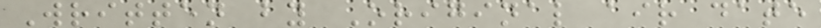Written by Original air date
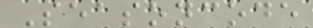Seasoncode
